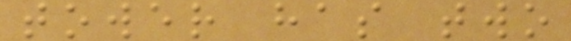tower has two
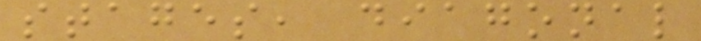stages, diagonal
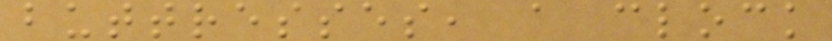buttresses, a clock
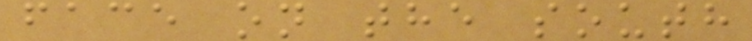face on the south
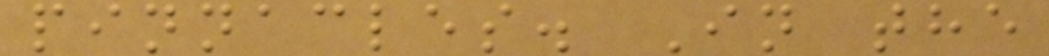pinnacles. In the
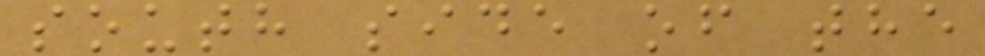south side of the
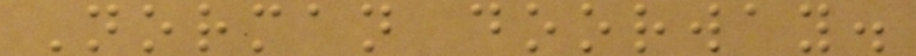Norman doorway.
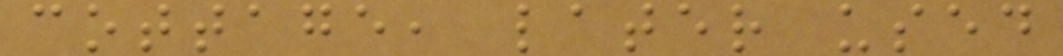cottage, later used
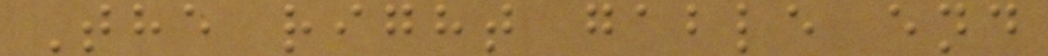The right gable end
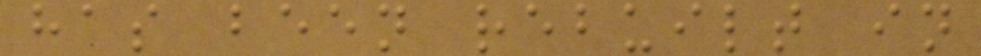has been rebuilt in
